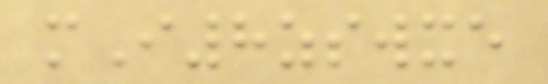mI8zswxe
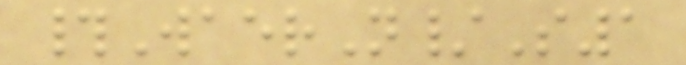#WaerN/S1
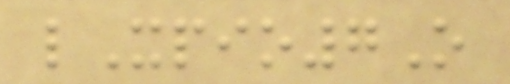lXpio7O
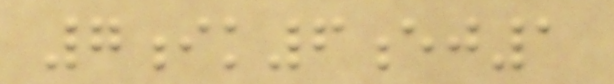7ik6ej1
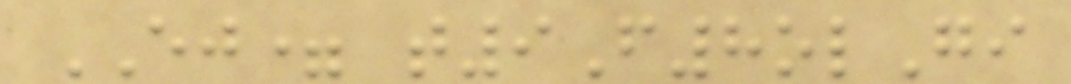EJ= t9F8olGi
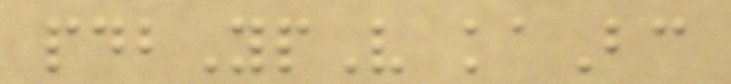pdbYpV kaBc
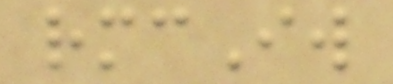rmcIw
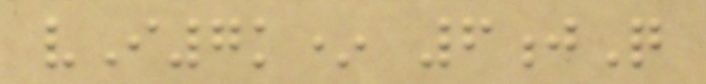vI7k* 6jQ
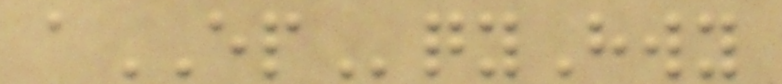aEPqyHwy
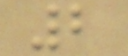2
